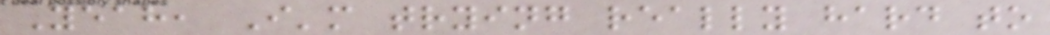Yeah, I'm trying really hard to
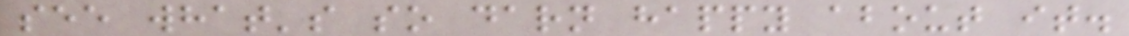see what's so darn happy about it.
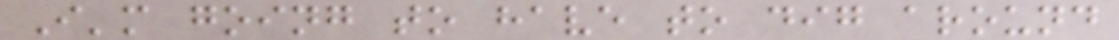I'm going to have to dig around
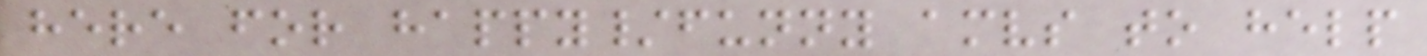here for happy/funny amvs to help
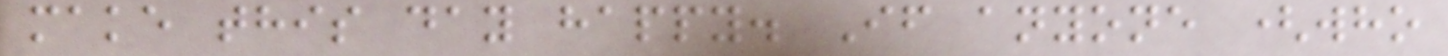make this day happy. If anyone (who
